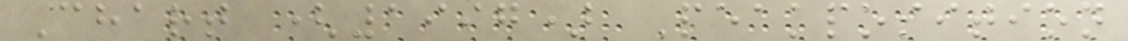Chart (1997) Peakposition
